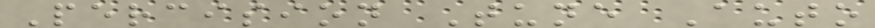Percision Tune Auto
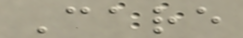Care
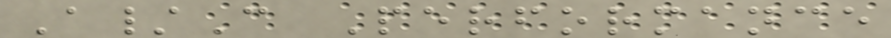A/C Performance
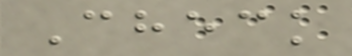Check
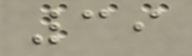39
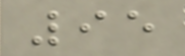95
